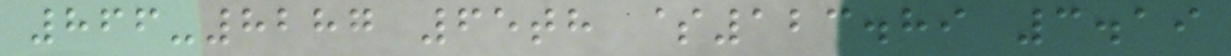866-8287 65th $123.89 3.19
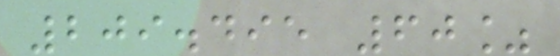209.495 60%
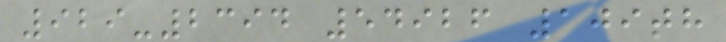929-2394 54926 109th
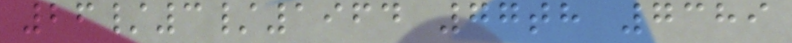26/3/1964 77th 7389
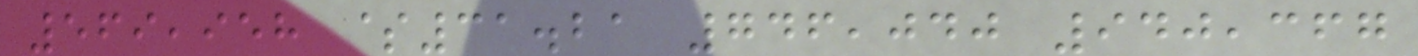569,958 $31.21 746,040 940,367
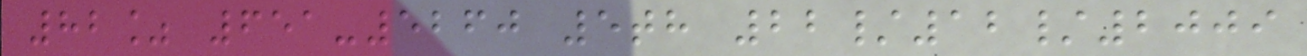82% 651-5260 5th 22/12/2009
